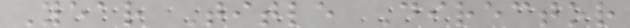Year Title Director
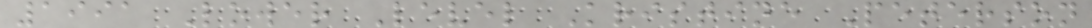1991 Lower Level Kristine Peterson
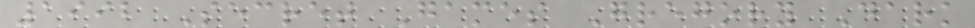1992 Secret Games Gregory Dark
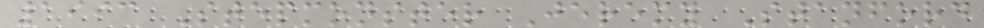1993 Stepmonster Jeremy Stanford
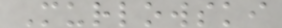Murlowski
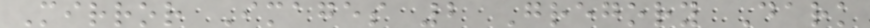Mirror Images 2 Gregory Dark
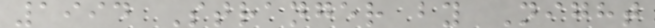1994 Stranger by Night
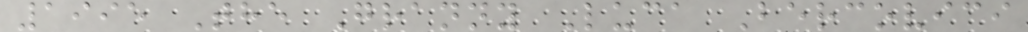1995 The Granny Luca Bercovici
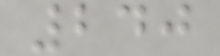240
